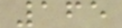165
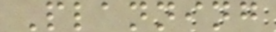Planning
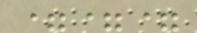===
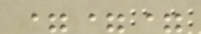===
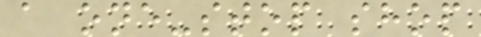a one-stop shop
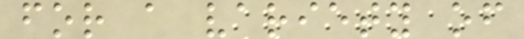for a variety of
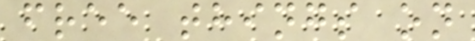free things on
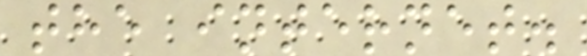the internet.
